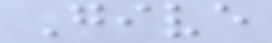Give
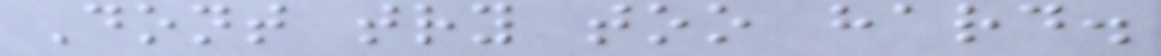Dont try too hard.
